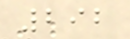292
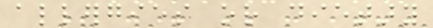allergies or dietary
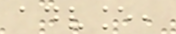advance,
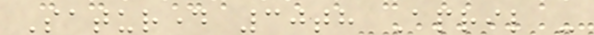Saturday 30th April -
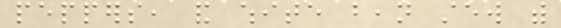peppers, and white bean stew with
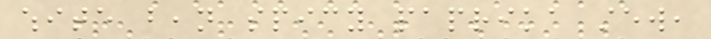white bean spicy paprika stew,
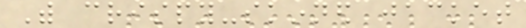With crispy-skinned jacket
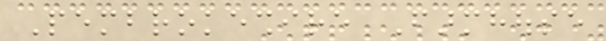Pembrokeshire Farmhouse
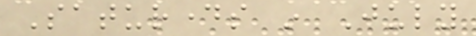Saturdays in July
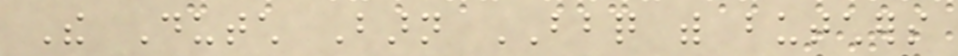The Dutch Barn BBQ with butchers
